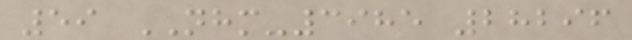59 NHM-3985 28296
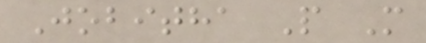Jobitha P M
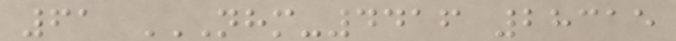61 NHM-4416 28315
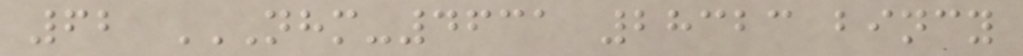62 NHM-4631 28323 BINCY
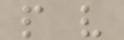p v
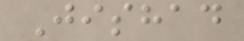Jishad
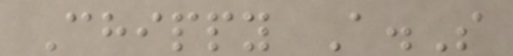Chippy A.S
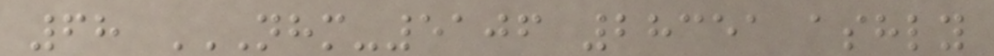68 NHM-5106 28351 ASHLY
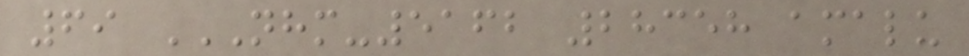69 NHM-5162 28358 AMALU
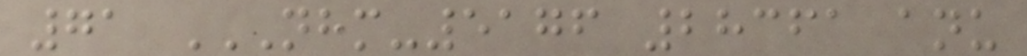71 NHM-5176 28361 ANU
